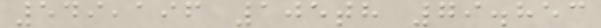549,196 105th 79.853
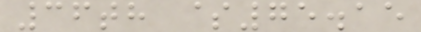36th $75.15
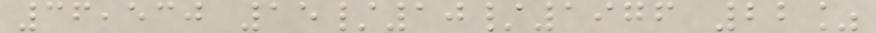36,530 15/10/1976 22%
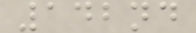142nd
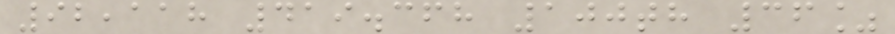92,118 419.368 100th 36%
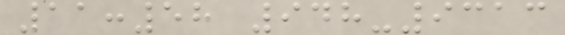11:58 948-9313
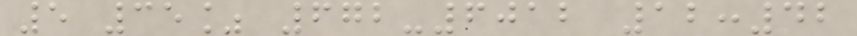5 35% 672-6012 12:42
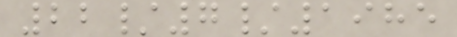22/7/1985
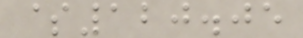$120.05
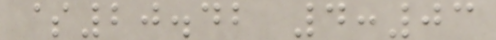$20.42 4:03
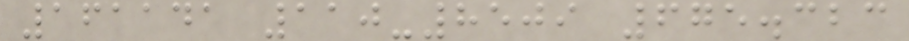161141 110-8509 675.323
